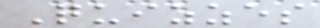Quizzes
